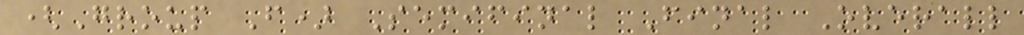(Group F) Semifinal Final Overall
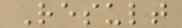Result
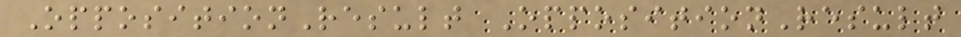OppositionResult OppositionResult
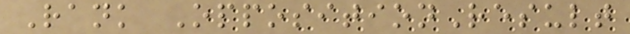Rank OppositionResult
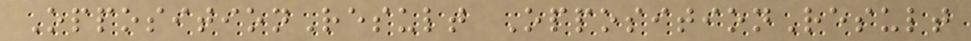OppositionResult OppositionResult
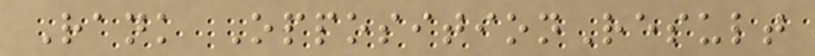Rank OppositionResult
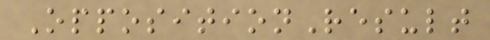OppositionResult
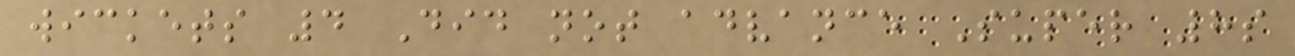wickets 4 Did not advance Super 8s
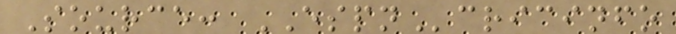Source: ESPNcricinfo
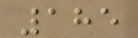185
